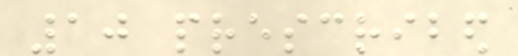10 prescribed
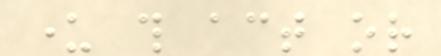under this act or
